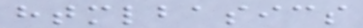htmlbasics
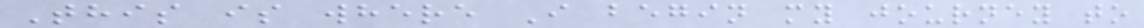This is where I begin my journey to
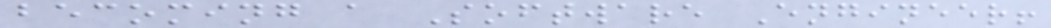becoming a Software Engineer!
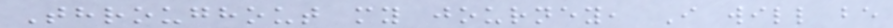Throughout my journey, I will be
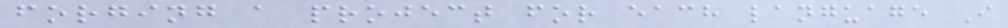forging a project for each language I
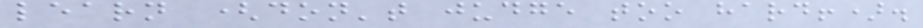learn (don't judge too hard!).
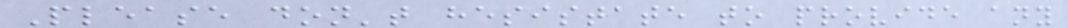Please don't hesistate to provide any
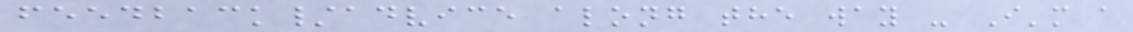feedback/advice along the way - I'm a
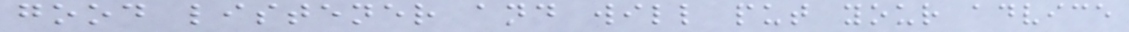good listener and will put your advice
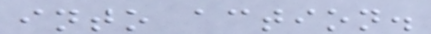into action.
